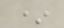*
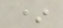*
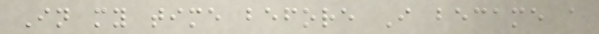In my time before I became a
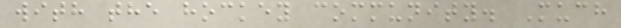with the hockey community. Much
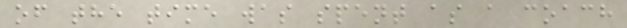of the time was spent as a coach
